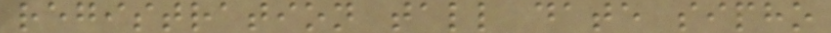registration tall date sipho
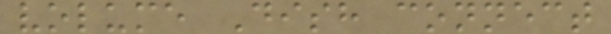volume Dish connect
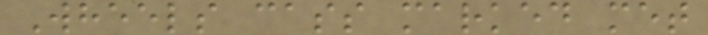Wheels cass marked met
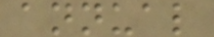annual
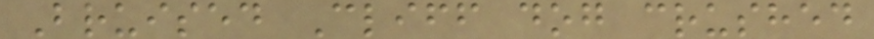Bruised Cliff dog crushed
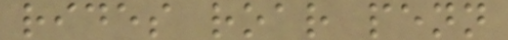rides roar penn
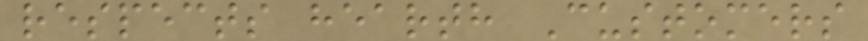respects hearth Customers
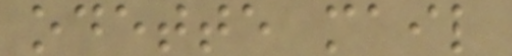odette mail
